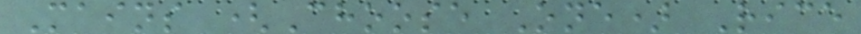Mains (Choose One) Rice
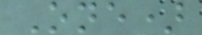One)
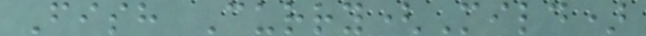Fish Curry(Mild)
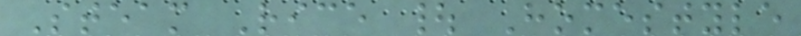Steam Rice | Homestyle
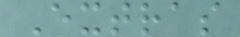Extras
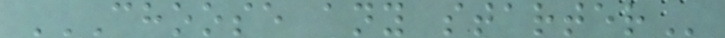CHOOSE ANY STARTER
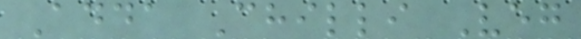Adda Chilli Veg
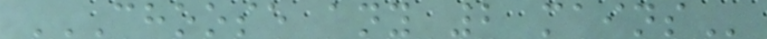CHOOSE ANY 2 MAINS
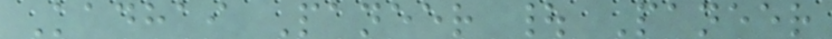Kadhai Paneer | Paneer
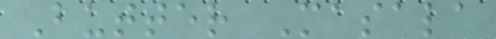Butter Masala
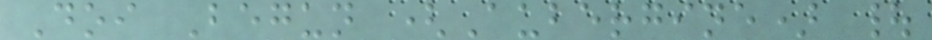Doi Begun (Aubergine) |
